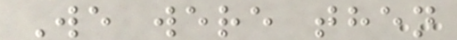We were then
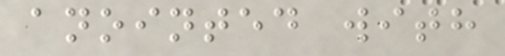anointed with
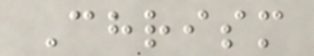Chrism
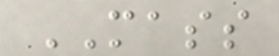MASS
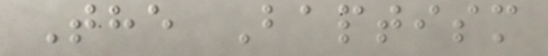The Baptism
